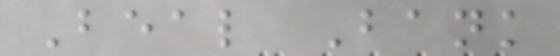Beal Bank
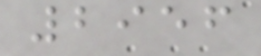2956
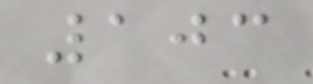103
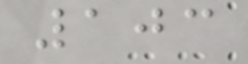103
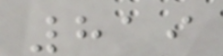819
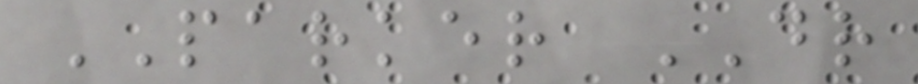PARKER DR
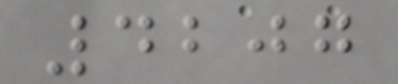4207
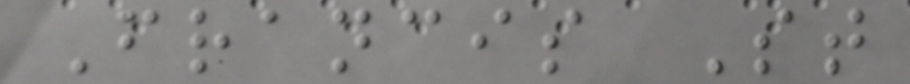Francis St
